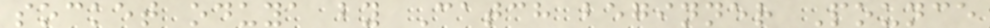socket oduya by Catch beginner Pounce
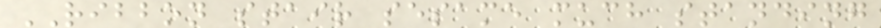RIBBON stair sesame much standing
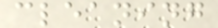cleaning
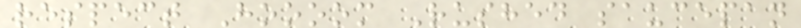respect Hoooom Rushed saucepan
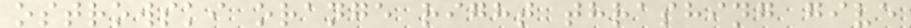ostrowski orange right thrashing give
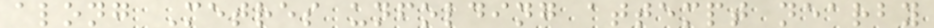along Metres unfolding attempt nearby
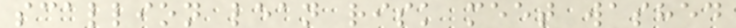scallion lean risk meet washed
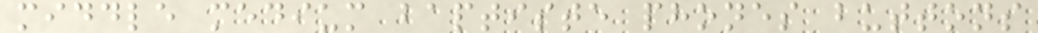middle medium baptiste phones buttons
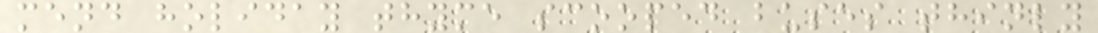mend holiday thyme scooped buses thinly
